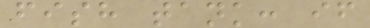fish tank: if
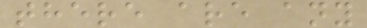there are any
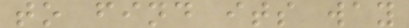to find its way
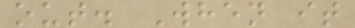out. When it
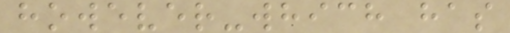however-which has
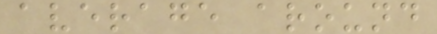average around
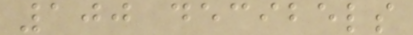100 decibels
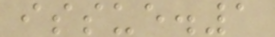issue.1
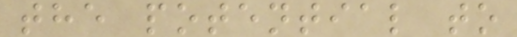the potential to
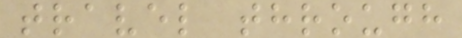travel through
